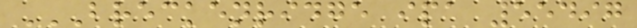BRECKENRIDGE IPA 55497
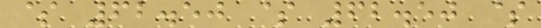$ 62.50 $ 62.50 $
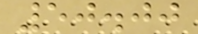50.00
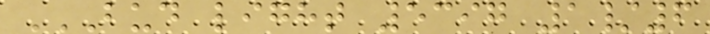BUD LIGHT 5397 1/6
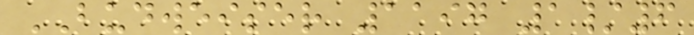BUDWEISER 1197 1/6
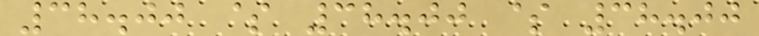38.00 $ 38.00 $ 38.00
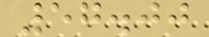57.00
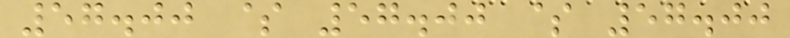57.00 $ 57.00 $ 57.00
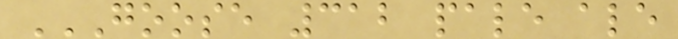GOOSE 312 PALE ALE
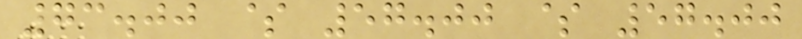73.00 $ 57.00 $ 57.00
